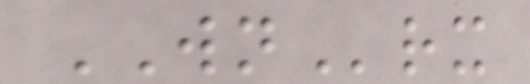WNrx
